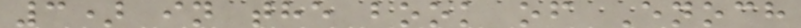3) in the book of Enoch
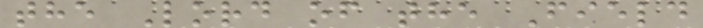the Lord of the Field
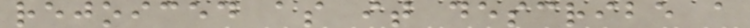rejoiced as it describe a
